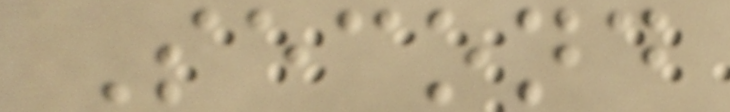Second
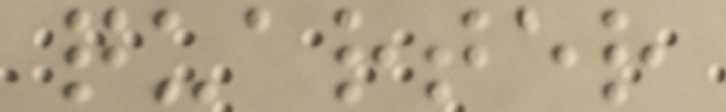quarter
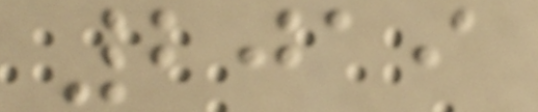2019
